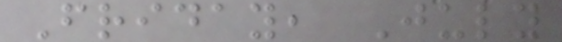Friday, July
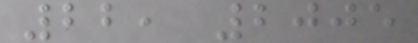22, 2005
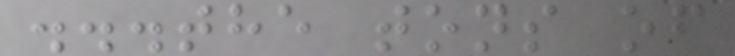...the tons of
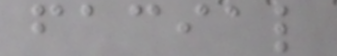facial
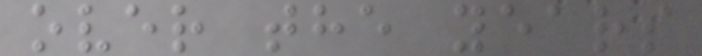over the years
